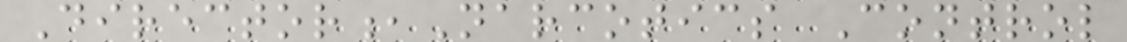Director,Narcotics Control
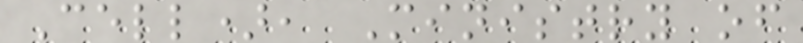Cell), Ministry of
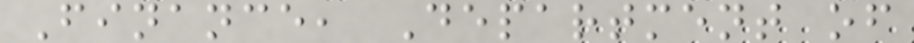Finance, Department of
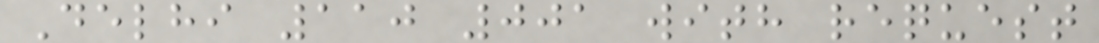Delhi 110 001 with request
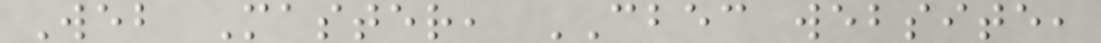Web Master, CBEC website,
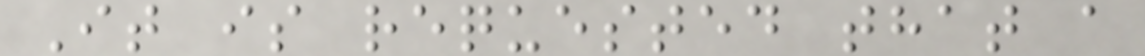It is requested that a
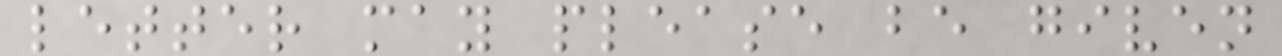letter may please be given
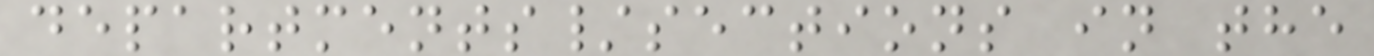departments/sections in the
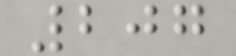207
